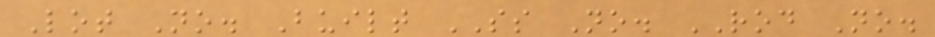Lot No. Built SS No. ROD No.
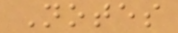Notes
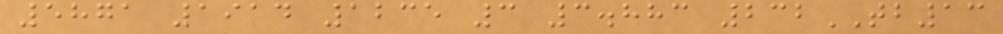5871 1914 1235 3 3.883 232TB13
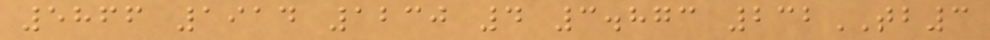5866 1914 1230 4 3.873 232TB3
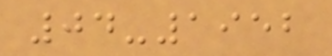04-1952
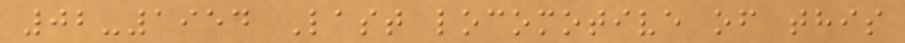02-1954 Last locomotive of this
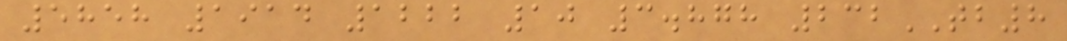5858 1914 1222 10 3.878 232TB8
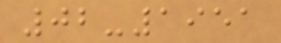02-1951
